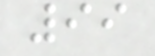99
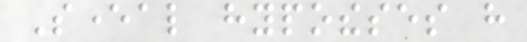Several hypotheses have
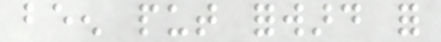been put forward for
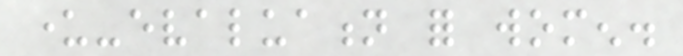under-evaluation for women.
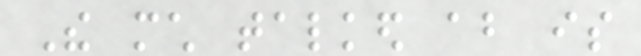The much talked about is
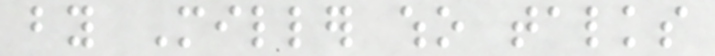by Miller who talks
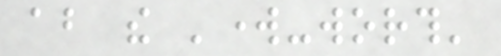about the 'work-worth'
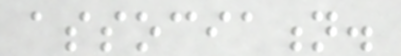association.
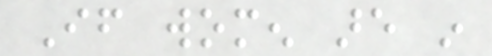If women are in
